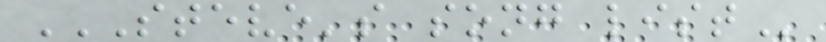STEVE'S SONG LIST
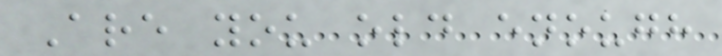Are you old enough
